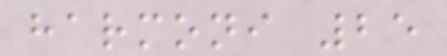harmoni 25
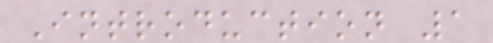Introduction 1
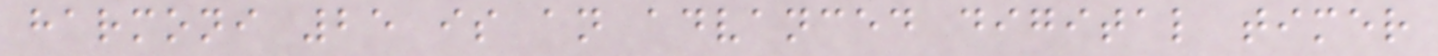harmoni 25 is an advanced digital timer
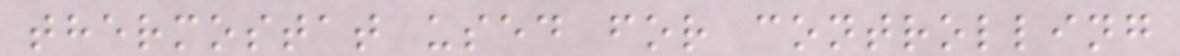thermostat used for controlling
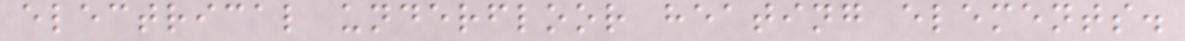electrical underfloor heating elements.
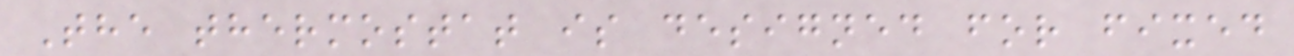The thermostat is designed for fixed
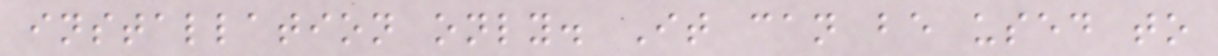installation only. It can be used to
